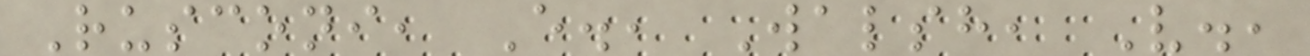Rusconi, E., Walsh, V.,
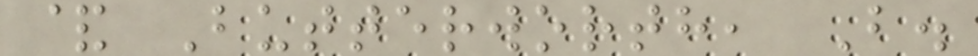& Butterworth, B.
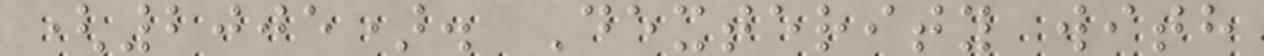(2005). Dexterity with
